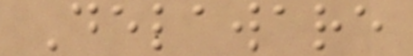Delaware
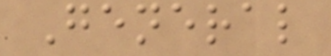General
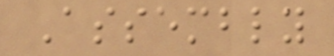Assembly
